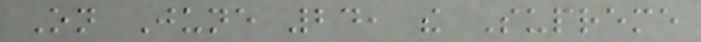On June 24, the Supreme
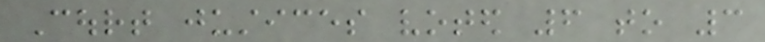Court justices voted 6 to 3
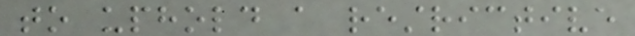to uphold a restrictive
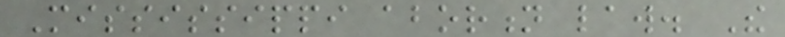Mississippi abortion law. The
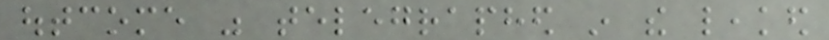outcome was telegraphed in the leaked
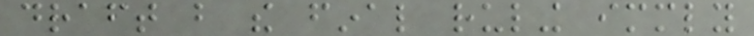draft but the final ruling immediately
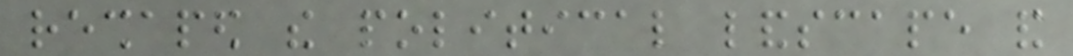reshaped the political landscape and
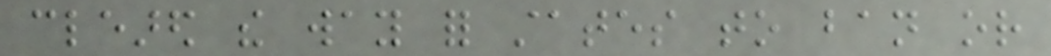cleared the way for states to ban or
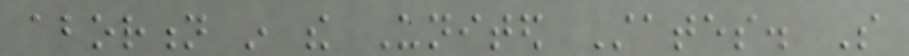abortion in the United States. So
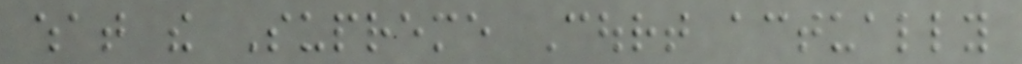what the Supreme Court actually
